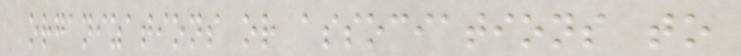organizations or associations to
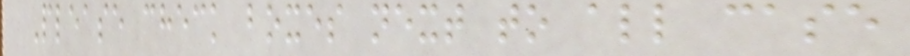Please check boxes next to all case
